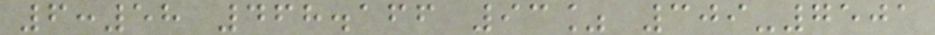6:58 468.166 93% 309-7501
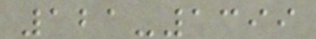121-1399
